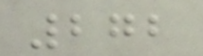272
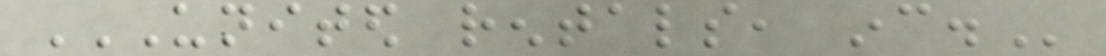UNITED RENTALS, INC.
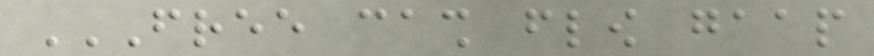FREE CASH FLOW GAAP
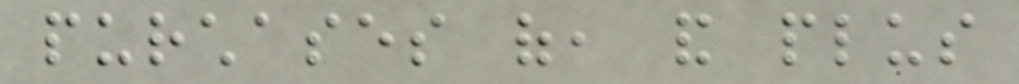purchases of, and plus
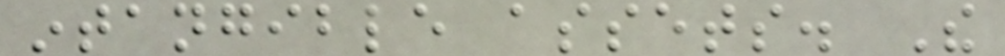intangible assets. The
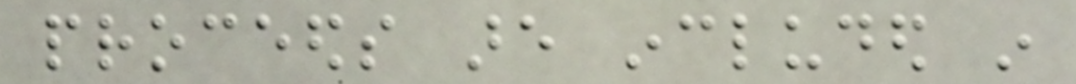proceeds are included in
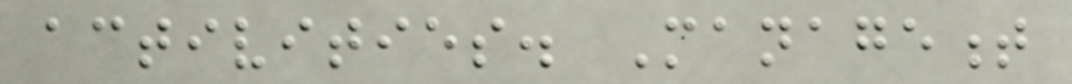activities. Management
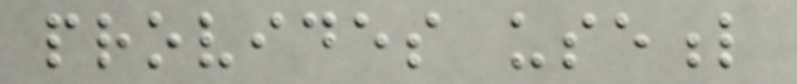provides useful
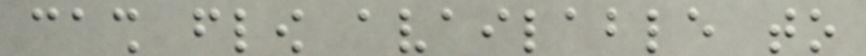cash flow available to
